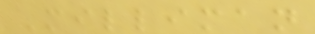Milliman
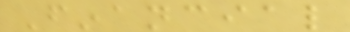Financial
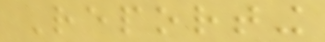Reporting
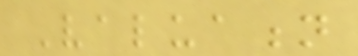Valuation
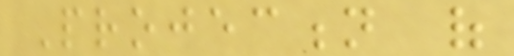Projection of
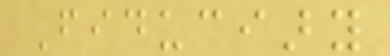Fiduciary
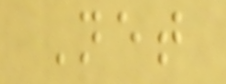Net
